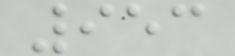953
